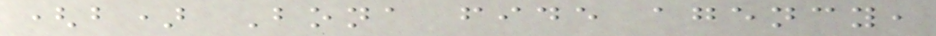(b) Bona fide agency,
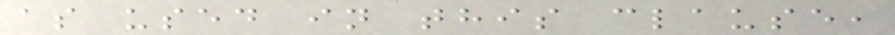as used in this clause,
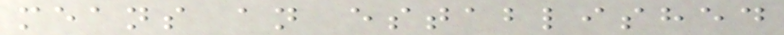means an established
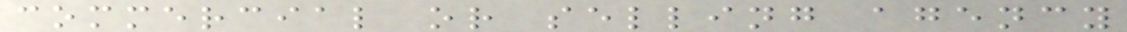commercial or selling agency
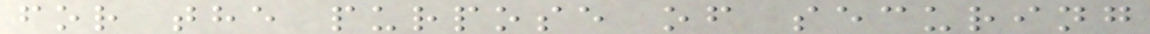for the purpose of securing
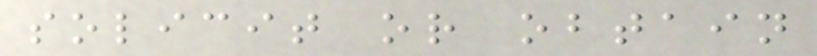solicit or obtain
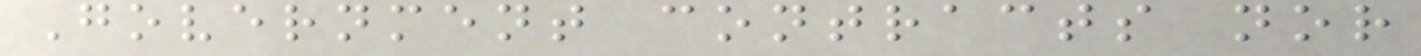Government contracts nor
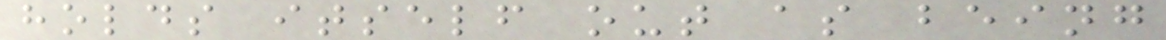holds itself out as being
